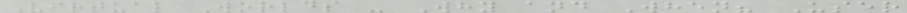Virtual Worlds - Why and When? User
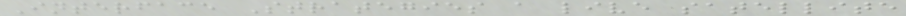Interface Strategies a live satellite
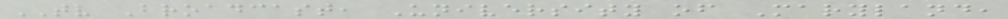TV Broadcast, University of Maryland,
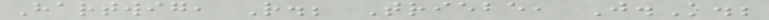Hartwig, R.; Triebe, J.K.;
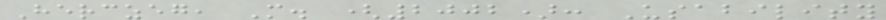Herczeg, M. (2002): Usability
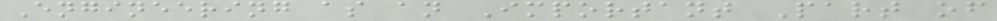Engineering as an Important Part of
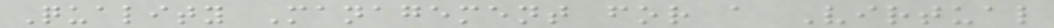Quality Management for a Virtual
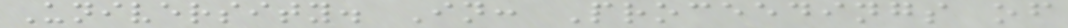University. In: Proceedings of
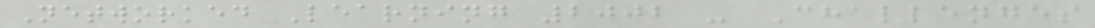Networked Learning 2002 - Challenges
